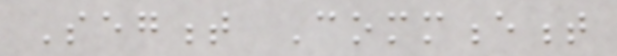Segment Commencement
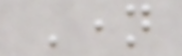Name
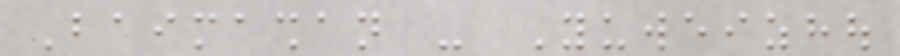Baimashan - Yuweizhou
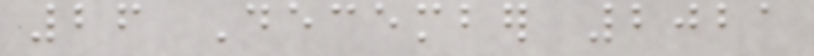26 December 2021
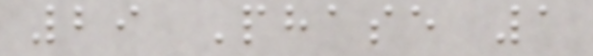29 Phase 1
